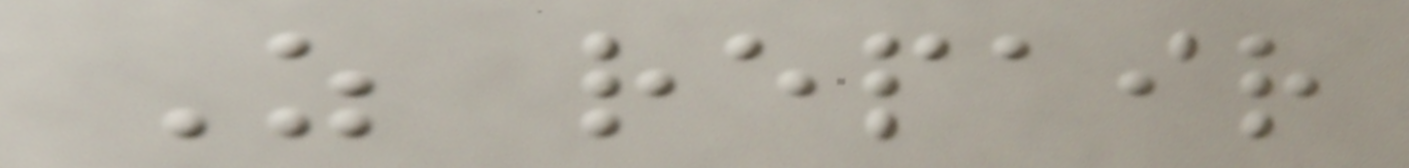As repair
